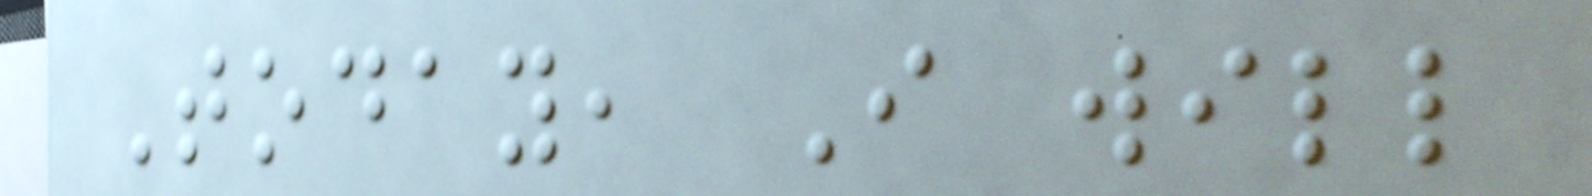Today, I will
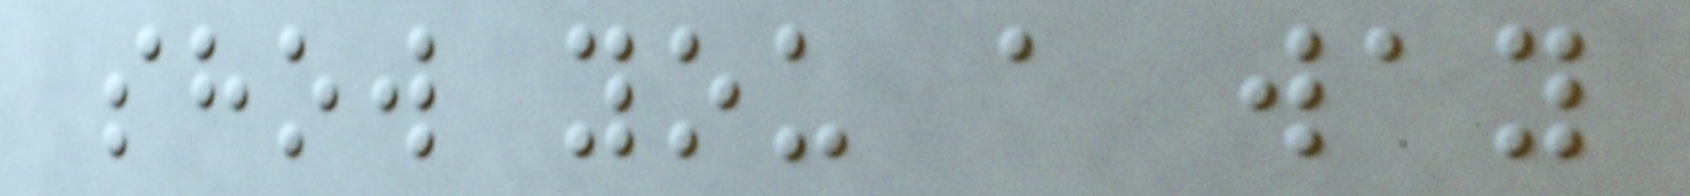show you a way
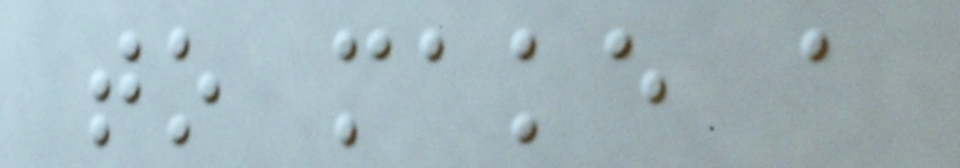to make a
